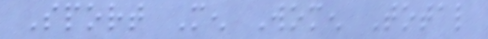Sport Men Women Total
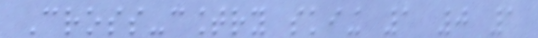Cross-country skiing 1 0 1
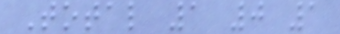Total 1 0 1
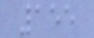155
